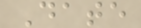Date
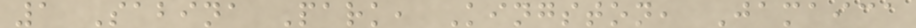1 Sabina Park, Kingston, Jamaica
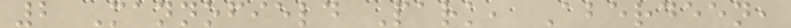2 Mannofield Park, Aberdeen,
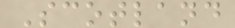Scotland
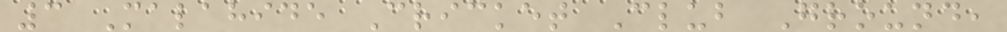3 Malahide Cricket Club Ground,
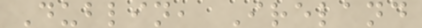Dublin, Ireland
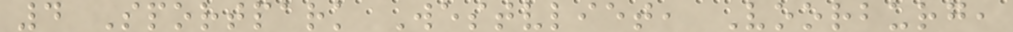4 Sportpark Westvliet, Voorburg,
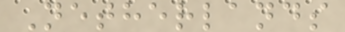Netherlands
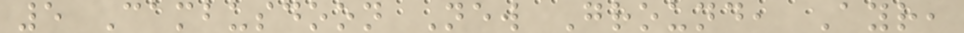5 Cambusdoon New Ground, Ayr,
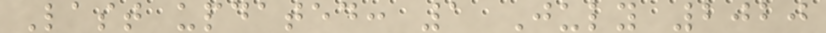Last updated: 1 July 2020
